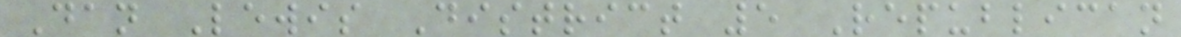Dan Lewis District 5 Republican
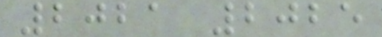2021 2025
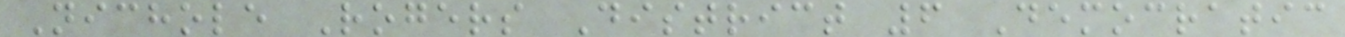Nichole Rogers District 6 Democratic
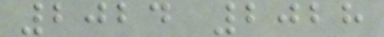2024 2028
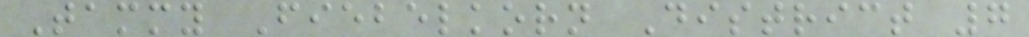Tammy Fiebelkorn District 7
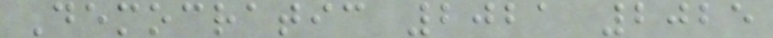Democratic 2021 2025
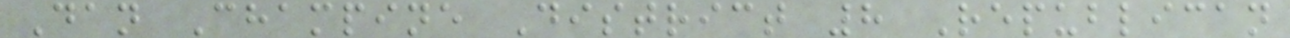Dan Champine District 8 Republican
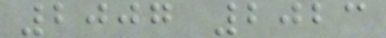2007 2023
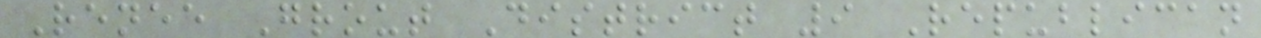Renee Grout District 9 Republican
